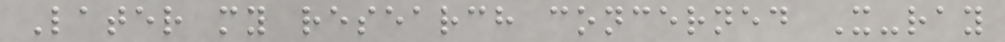Later my research concerned X-ray
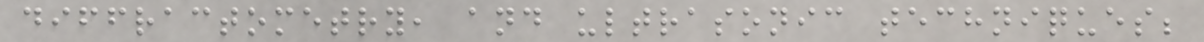diffractometry, and ultrasonic techniques;
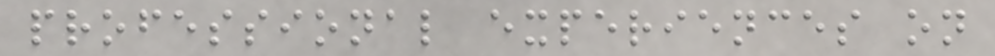professional experiences on
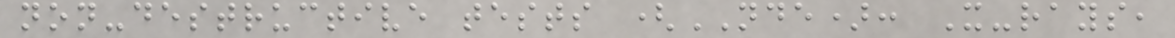non-destructive tests (NDE): X-rays,
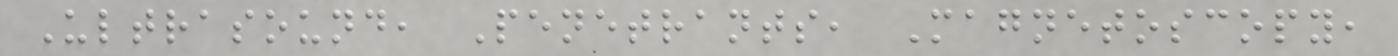Ultrasound, Penetrants, Magnetoscopy,
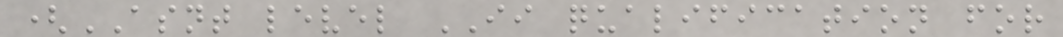(ASNT level II qualification for
